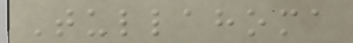Tullahoma
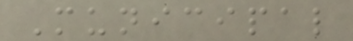Municipal
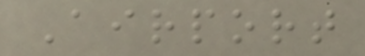Airport
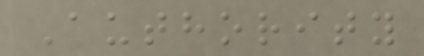Authority
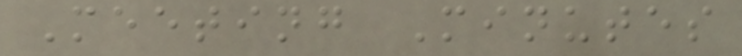Meeting Minutes
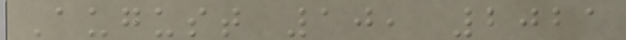August 10, 2021
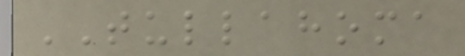TULLAHOMA
